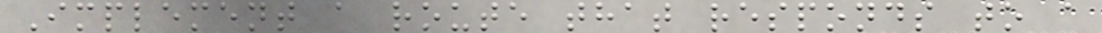Implement a route that responds to a
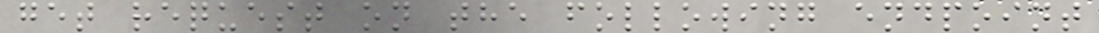get request on the following endpoint
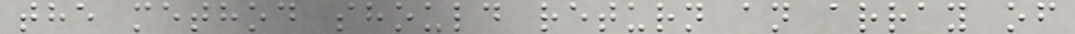the method should return an array of
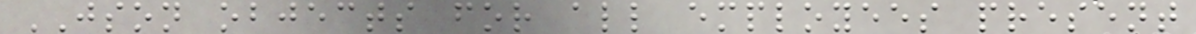JSON objects for all employees present
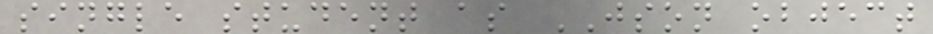single student as JSON object
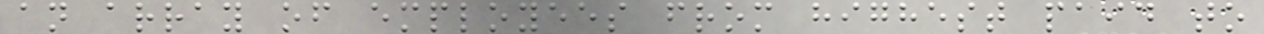an array of employees from highest paid to
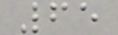65
